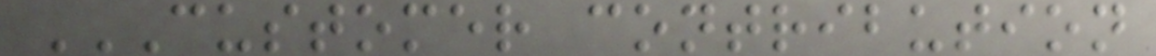CUSTOMER CONTRIBUTION
